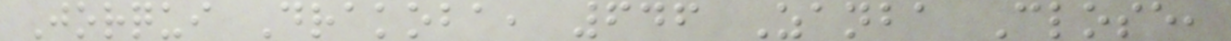Jorqui Drakoba, 646 Zanba Close,
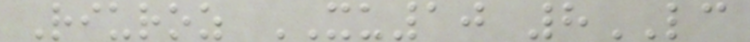Riuroz XU10 8LC
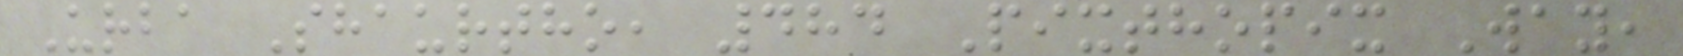Urba Shaurtho, 484 Pixthopix Way,
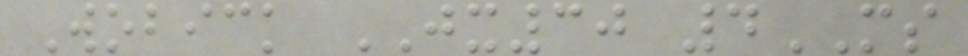Wobick JX30 4MS
